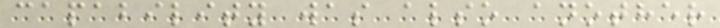capability was also another
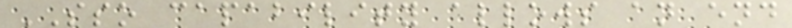SSO capability allows an end
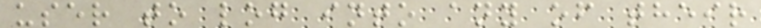user to log into any of their
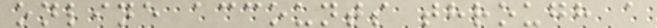online accounts through a
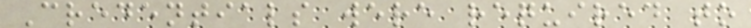Credentials were required to
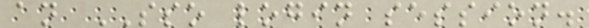an SSO login session.
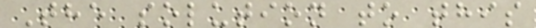The solution to this
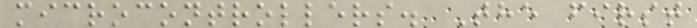microcontrollers. The first
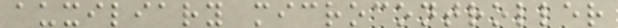auxiliary microcontroller
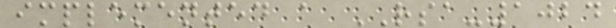implemented a RSA-1024
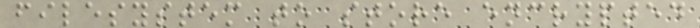filesystem to store encrypted
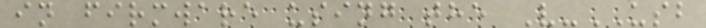in firmware using the V-USB
